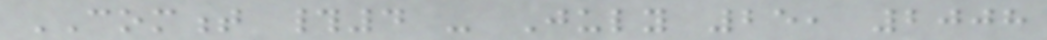COMMENT #4 - July 25, 2008
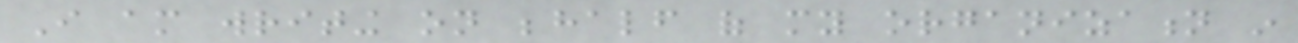I am writing on behalf of my organization in
